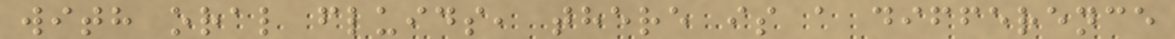with oral fluids, there is a difference
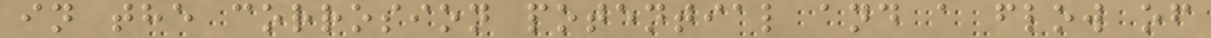in the corrosion potential and a flow of
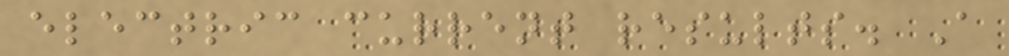electric current results. A
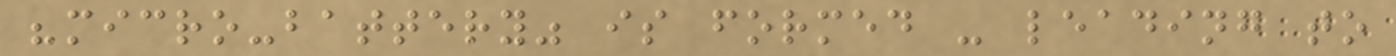"micro-battery" is formed - leading to
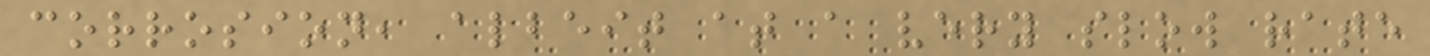corrosion, albeit at a very slow rate
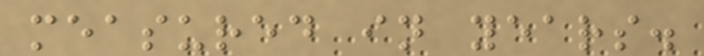measured in years.
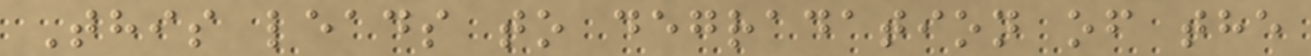This leads to degradation of the
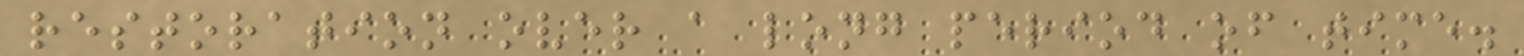restoration over a long period of time.
